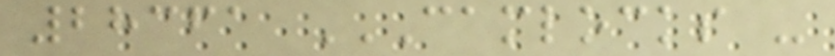28361 CAMLOCKS -
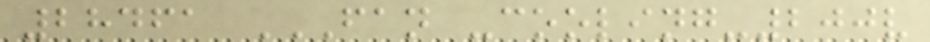28461 FAN -COOLING-200V
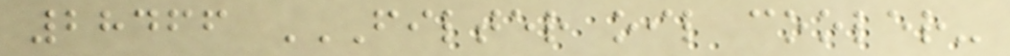28466 FILTER OIL COOLER-
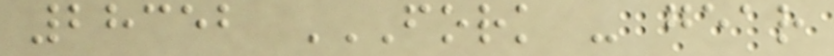28352 FORK - GEAR
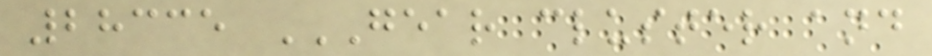28335 GEAR CLUSTER AND
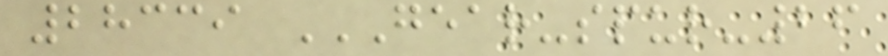28339 GEAR-SPUR-26
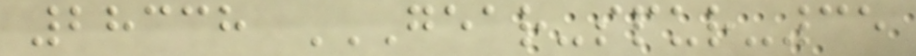28338 GEAR-SPUR-35
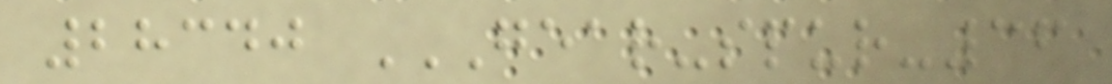28340 GEAR-SPUR-36
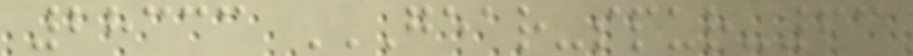28333 GEAR-SPUR-63
